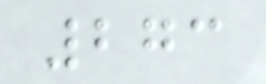273
